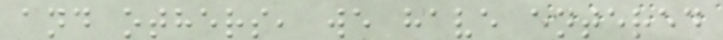and others, we have entered
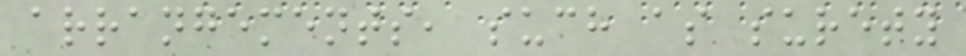arrangements, such as surety
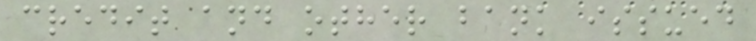credit and other bank issued
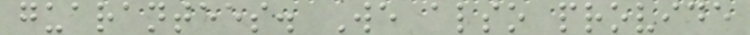guarantees. We also provide
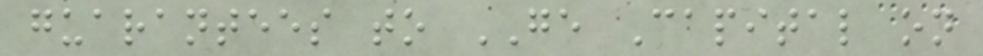guarantees to GE Capital on
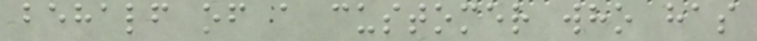behalf of a customer who has
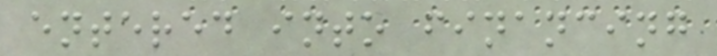entered into financing
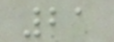21
